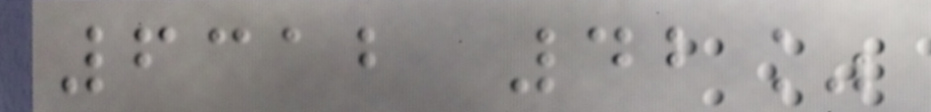6312 42%
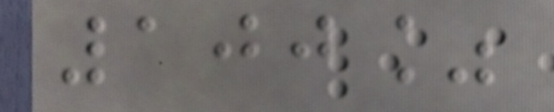100%
